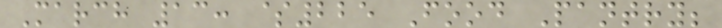March 13: $225 Food Pantry;
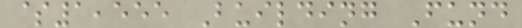$1,555 Building Fund
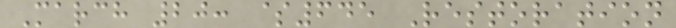March 20: $645 Restoration
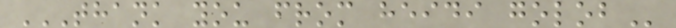THANK YOU FROM HEIDI GOLOB
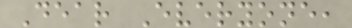Dear Everyone,
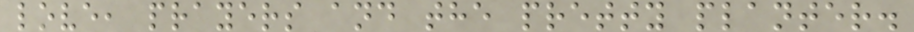love, prayers and the pretty planter.
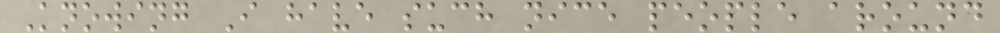Knowing I have such nice people around
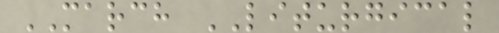MARCH LITURGICAL
